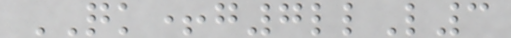QK+g7llL3
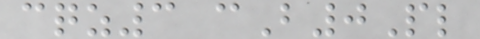cqz3 cB0Pl
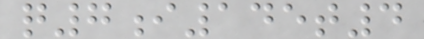q7i145t4
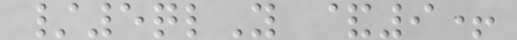/5qlY &9+
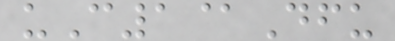uC1@Dfu
